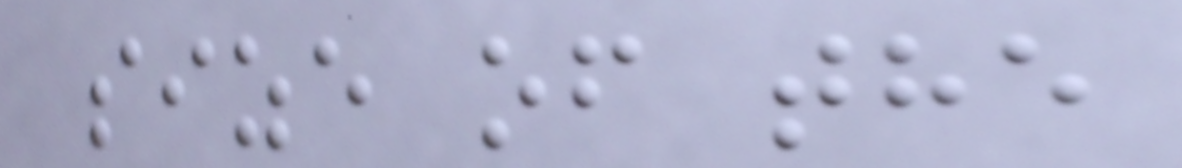size of the
